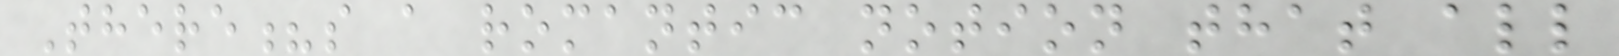There?s a romantic notion that all
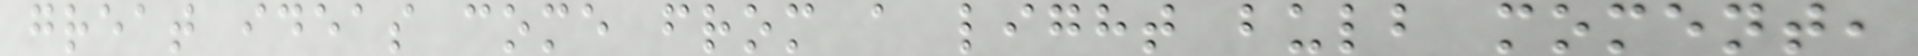great ideas come from a light bulb moment,
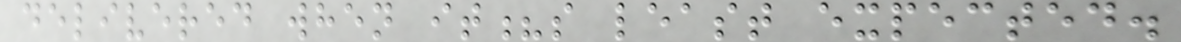delivered when it?s least expected.
